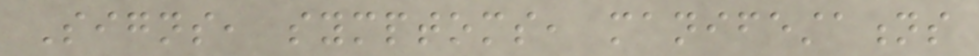Signs, symptoms, manifestations
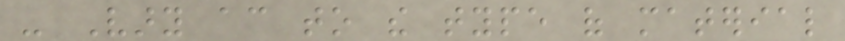- Vary according to the type of material
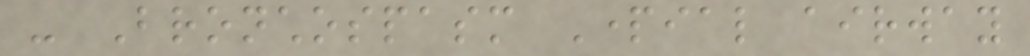- Bronchospasm Partial airway
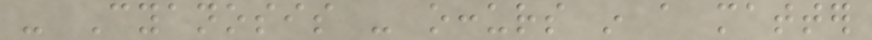- Cyanosis - occurs in a matter
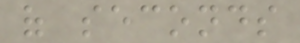of seconds
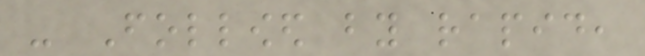- Followed by rapid,
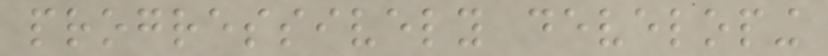progressively developing
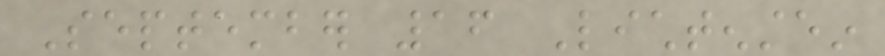September 16 Lichtenstein
